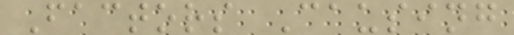Factors Causing
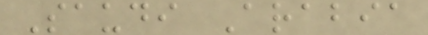Saudi Arabia
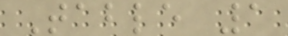Table 1
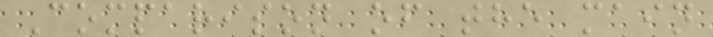Comparison of the main
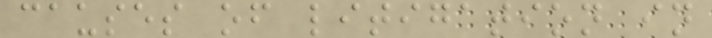causes of litigation in
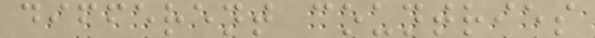different countries
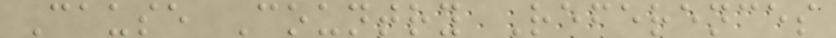Cause Country References
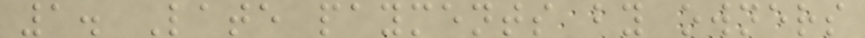1. Late payments by owners
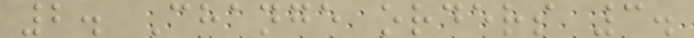2. Change orders 3.
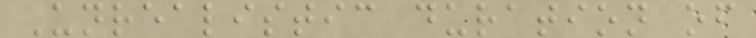Unrealistic duration of
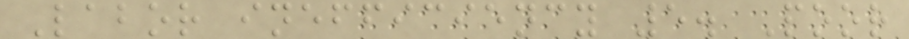Labor inefficiency 5. Poor
